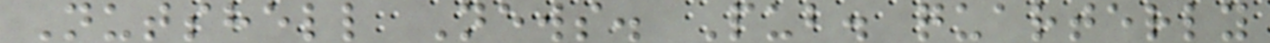Nutshell News. Pub. quarterly
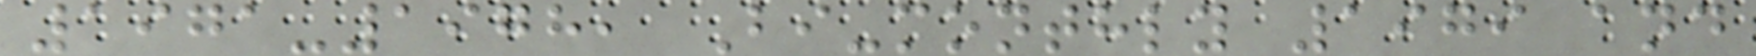1971-1978, Bi-monthly 1979 and
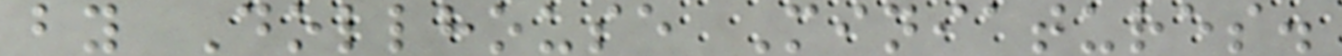by Dollhouse Miniatures.
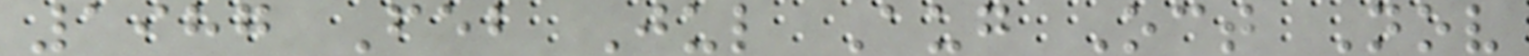1987 Feb Jul Aug Oct Nov
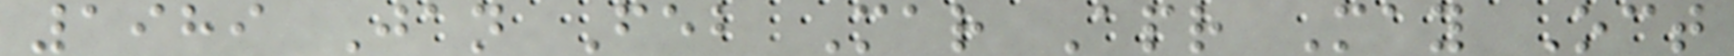1989 Jan Feb Mar Apr May Oct
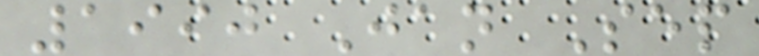1990 Jan Sep
